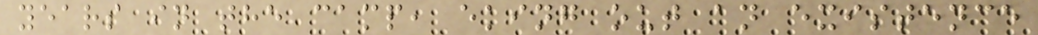years in the camp, eking out an existence
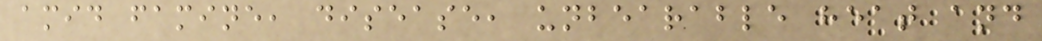amid famine, disease, unbearable heat and
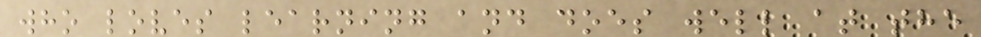who loves learning and does well at the
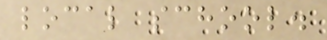local school.
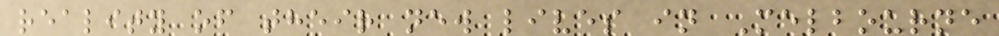reality of their new lives in Melbourne
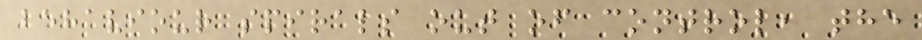behaviour spirals out of control, the
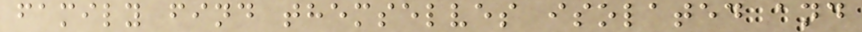family find themselves isolated and
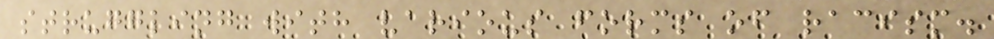struggling with various forms of racism.
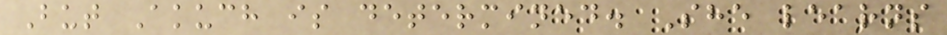But Akuch is determined. She learns
